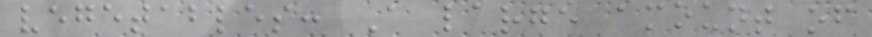vegetables: A large amount of
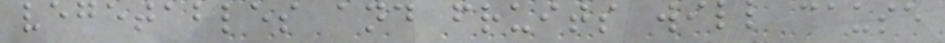vegetables and fruits will cause
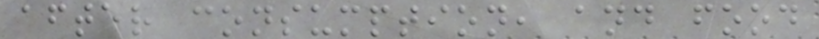after consumption, and food
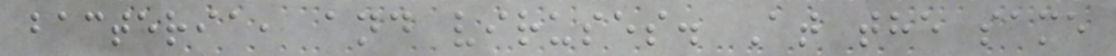bacteria, and viruses. At the same
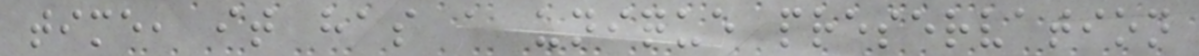time, it has a unique preservation
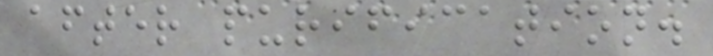after purification.
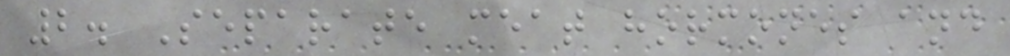2. Separate meat hormones and
